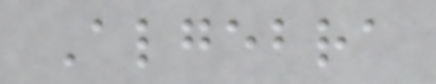Algebra
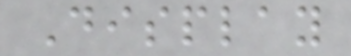Display
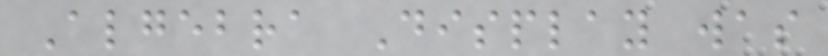Algebra Display was
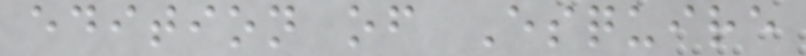edition of Esquire
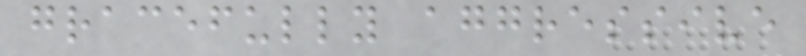gracefully aggressive
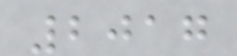2017
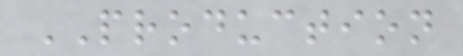PRODUCTION
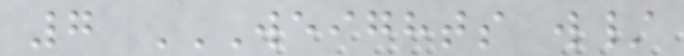7 WEIGHTS W/
